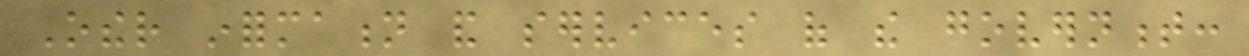Other information and services of the government:
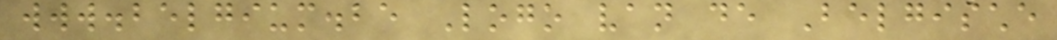www.belgium.be Logo van de Belgische
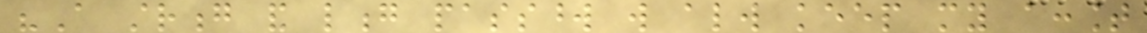"A strong and long password will always keep my account
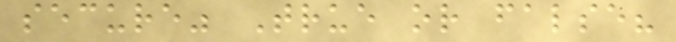secure" True or false?
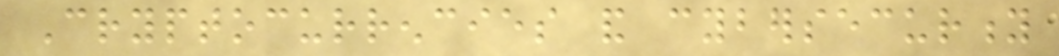Cryptocurrencies and cybersecurity
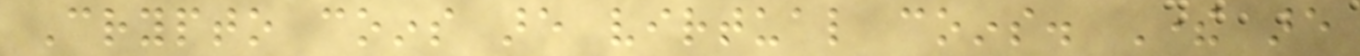Crypto coins are virtual coins. There are
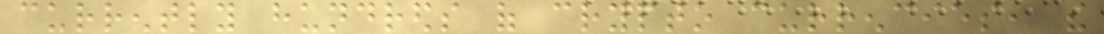currently hundreds of crypto currencies, the
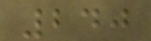240
